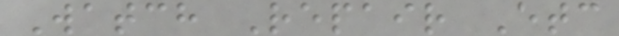Watch Repair Etc
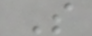S
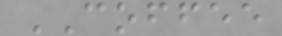COFFEE
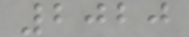2020
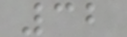32
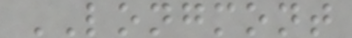LONGMONT
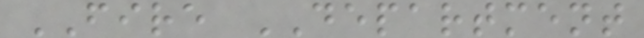FIRE DEPARTMENT
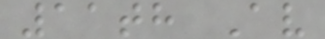11th Av
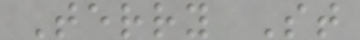Terry St
